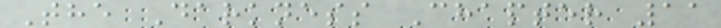The Darkness Chapter 11
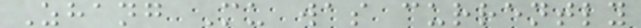Zhang Mu was currently
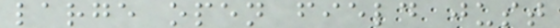large open field just
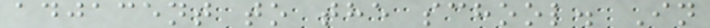adjacent to the school. In
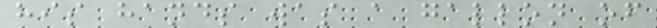his hands was a gallon of
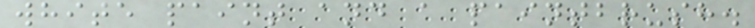white paint and a paintbrush.
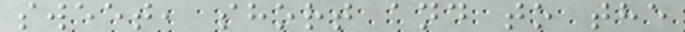sweet, short and to the
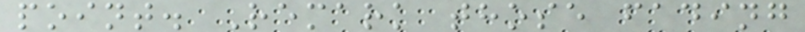point. Remark those fading
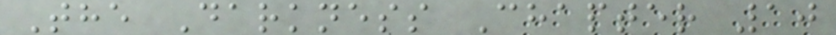The Darkness Chapter 10
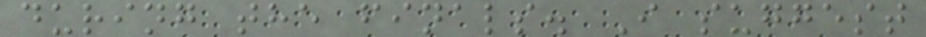during the finals. I suggest
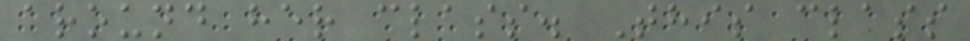around her class. This class
